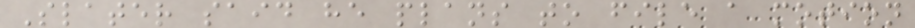Slater said he plans to file a motion
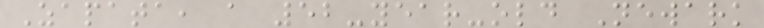Zapata, a 52-year-old Newark
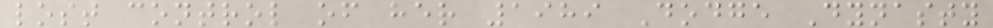lost control of her 1989 Dodge Dynasty
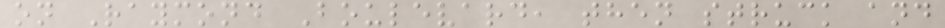on Raymond Boulevard, then struck and
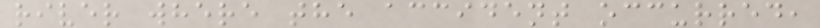river where the accident occurred,
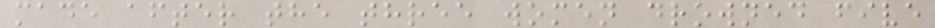made after the three women drowned five
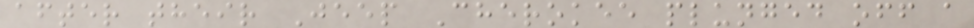after their Jeep Cherokee plunged off a
